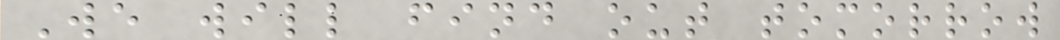We will find out tomorrow
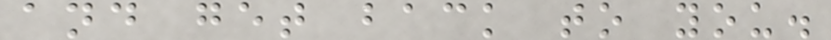and get back to you.
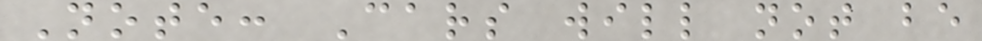Note: Cars will not be
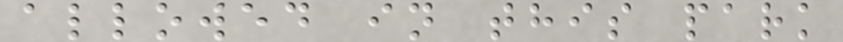allowed in this park
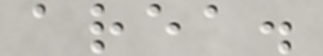area.
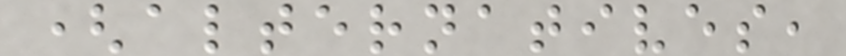(alternatives,
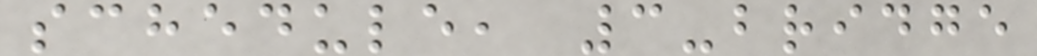schedule, 3-bridge
